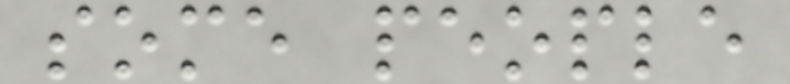some people
